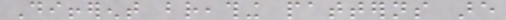Different breathing patterns are
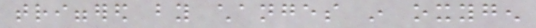triggered by changes in oxygen
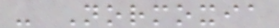- Normoxia
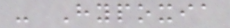- Hypoxia
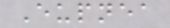Eupnea
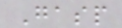Gasp
